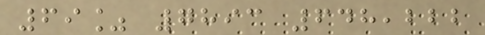69% 7893 648,222
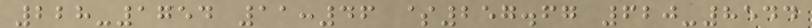228-1754 11:46 $257.67 620-8544
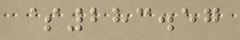$283.57
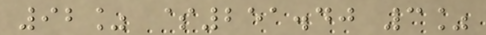92% $251.40 3%
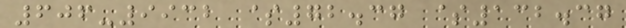606-9932 $72.37 $132.37
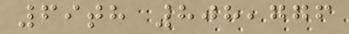69th 808,776
